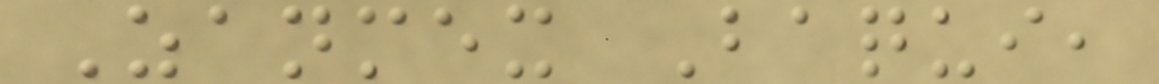Zanmex Baqui,
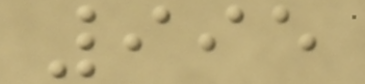995
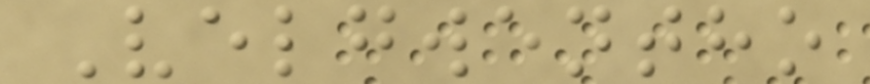Velgwentho
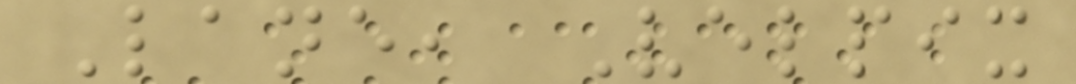Lane, Velpix
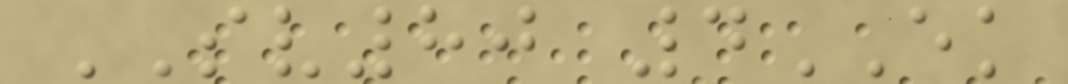SV80 4EK
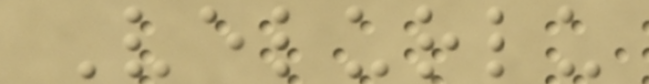Velurlu
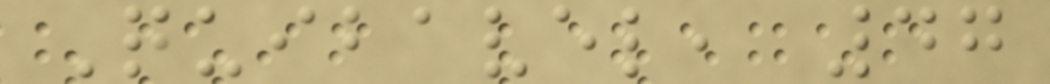Quibavel, 47
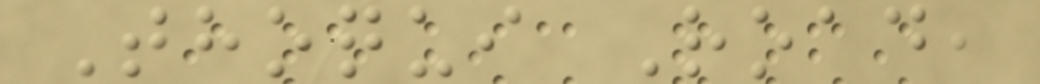Thoqui Road,
